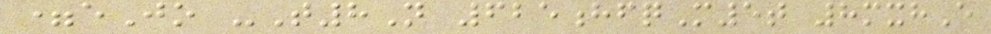=eJo -T8N 625hfqM5t 8mxhE
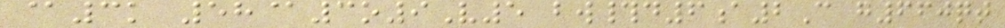@3k 58@3o9V5 bw#d6a2C g660qt
